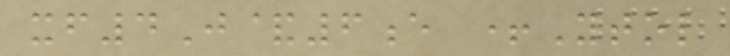xf4J&6e +Ytol
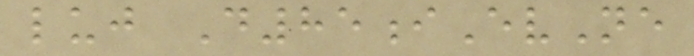luj D85iEvNe
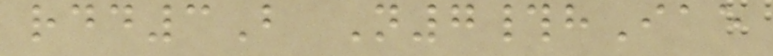rdd3B N7#hIae
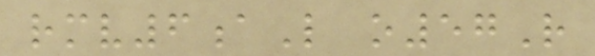rmv6aL o57R
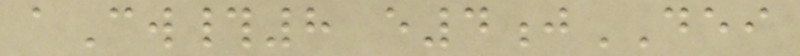aCw#8 e4jDEI
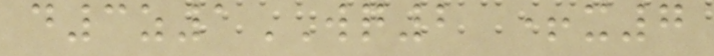d3z1WQ2 +x7
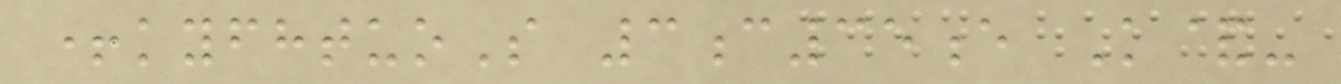+kyfhtuoS 3c35e K&-
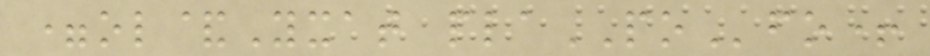=ol&Yxat plaPOfo+
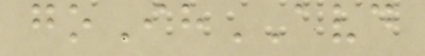goIhAVD
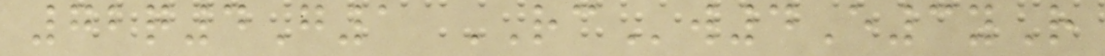72q4G1 RCw4E3yR
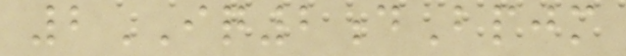2IQ2dBpjm
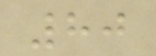80
